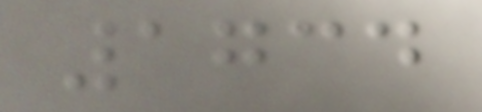1734
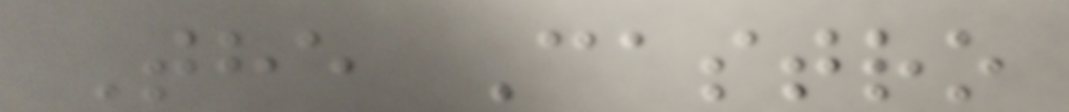The Castro
